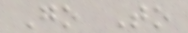Go To
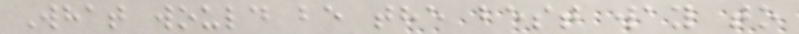What would be the best way to
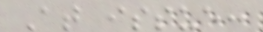At issue:
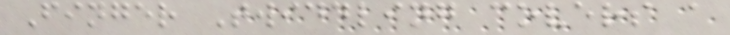Finger Twiddling covers a
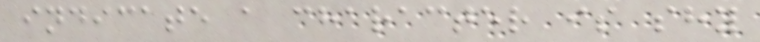indicate a character is shy
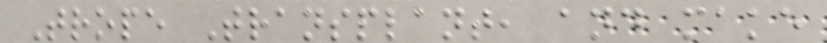Trope Transplant, and make
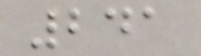241
